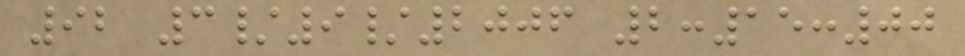92 3/9/2006 2:15:00
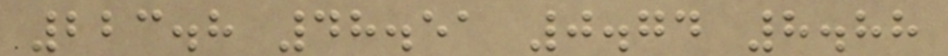223.8 48.51 0.74 8.88
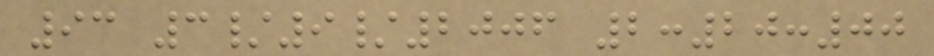93 3/9/2006 2:20:00
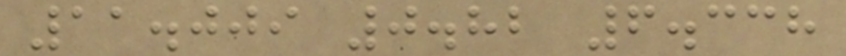11.009 0.82 6.338
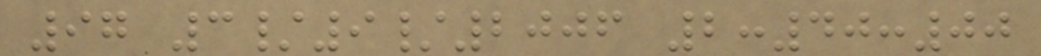97 3/9/2006 2:40:00
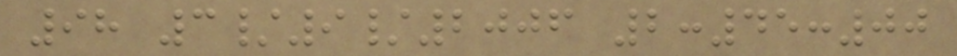98 3/9/2006 2:45:00
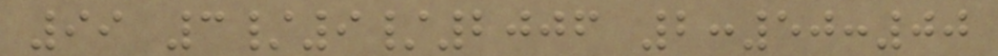99 3/9/2006 2:50:00
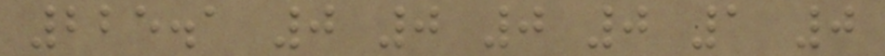225.1 0 0 0 0 1 0
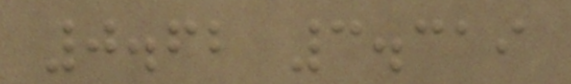0.62 3.319
